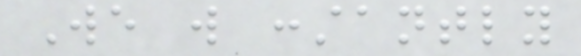We will constantly
